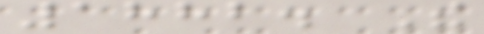1882. The
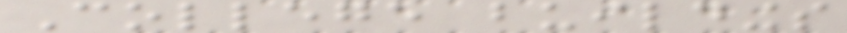College buildings
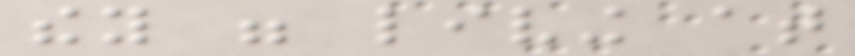they were living at
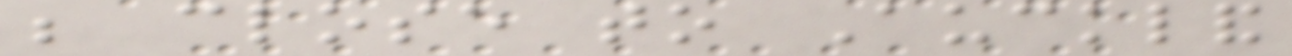be close to Auckland
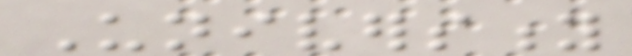University
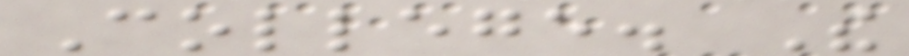College. The
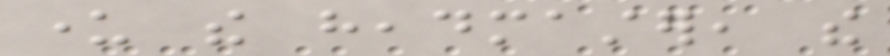under the headmaster, the
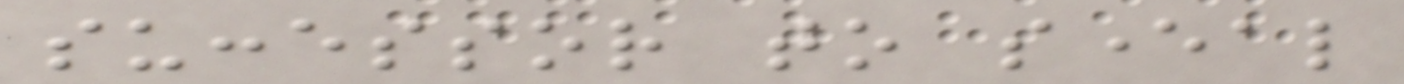successor to several
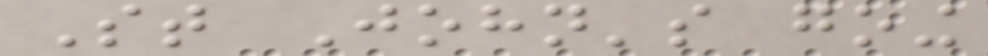St John's going
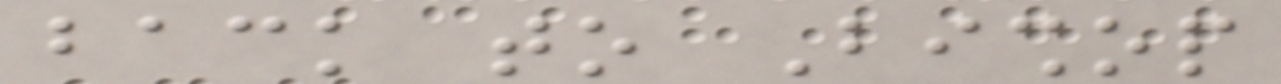back to Bishop
